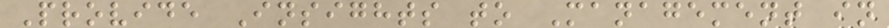Provide Insights to Management in
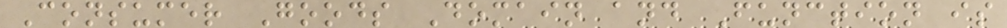Consumer Goods Domain and Function is
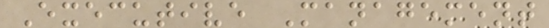Executive Management
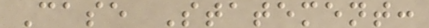Case Statement:
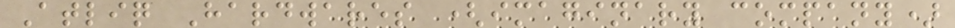Atliq Hardwares (imaginary company)
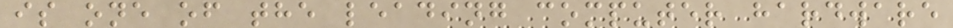is one of the leading computer hardware
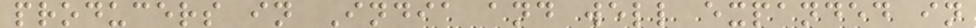producers in India and well expanded in
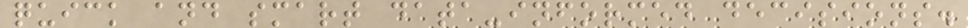quick and smart data-informed decisions.
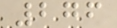276
